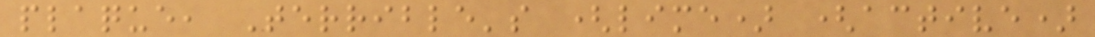plaque, Terrible's (lime) (active)
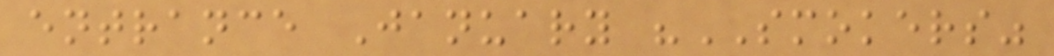entrance January "SMOKERS"
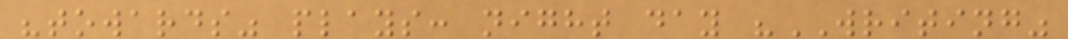"towards" plays: night day "WRITING"
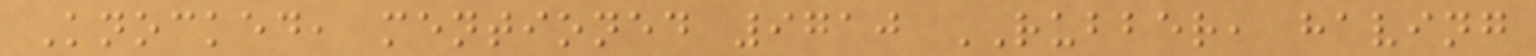Knocked, mentioned 9710 RUBBER, having
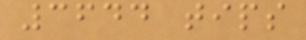3644 tips
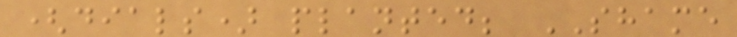(dials) planted; SHAME
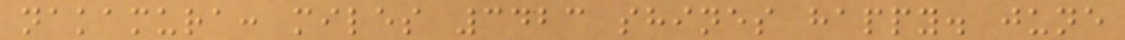nakamura: miles 3423 shines happy. june
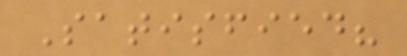Satisfied?
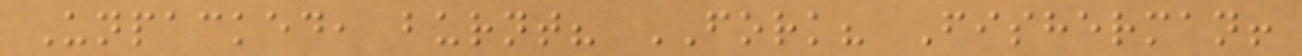Unpacked, burnt? FORK? Fisherman!
